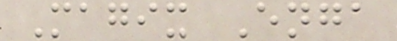Magix Enga
